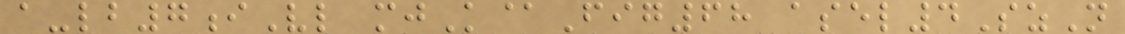a-lb7iVl mjK@Fig68 asel4SzN
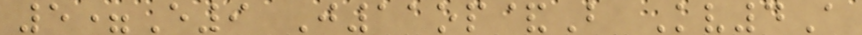5=E9 J11op&B Kv4A
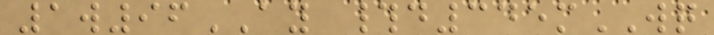1w96AY #d345mWQ
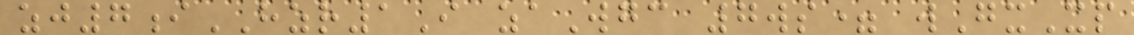zj7iHZR1I zaWgc 7ws= wGxXp
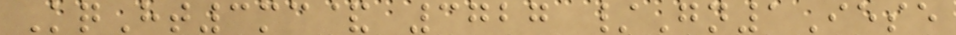KqHt3mc& 3727 /Gn1Iese
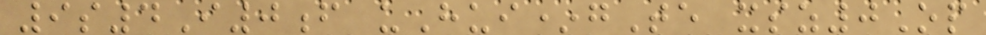9s4I0f uHui*gTe xsz0Op
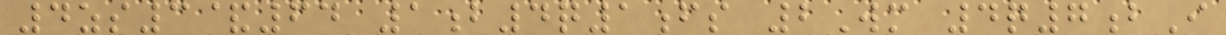4zs3&64 1b4q1fs 2Wm 4q7bI
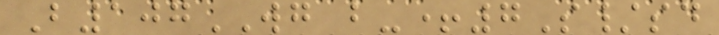B107WG b-+7S/sd
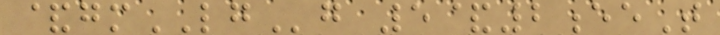&gmLGg 5&2eeT
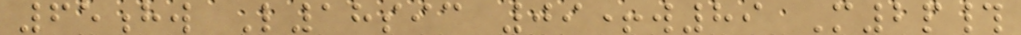65hw L18sic 09+w89 M2p#
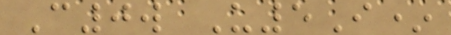C0w U5I*
